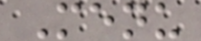Menu
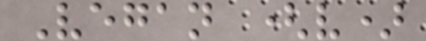Vegan (v)
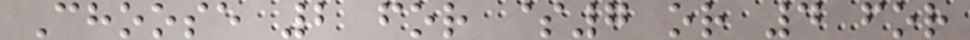Choose 2 for $7 or 4 for
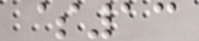$13
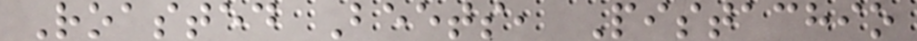Roasted Beets, Pistachio
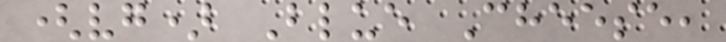(vg) Blue Cheese,
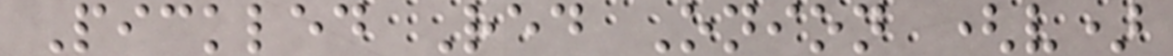Pickled Red Onion (v)
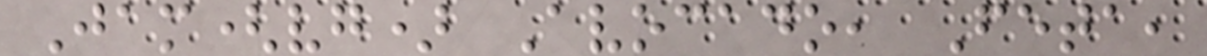Jam(vg) Avocado, Feta,
